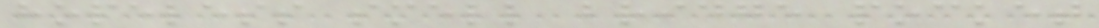hopeless smell bridge pocket
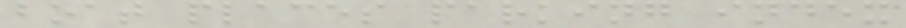boat places parking index
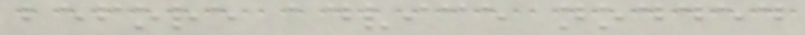before advice nodded
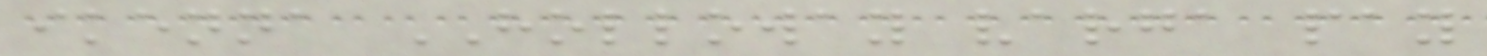ikenna HOLLOWAY varga pay
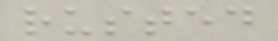rusted
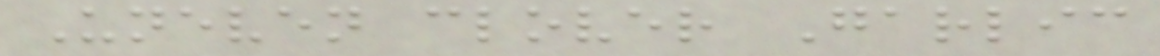Uneven clover Garlic
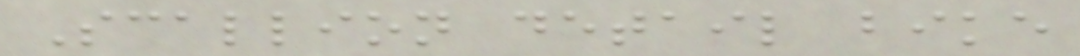Scallion detail bike
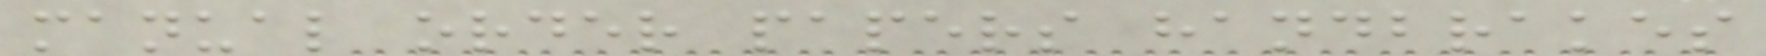manual order papers handbrakes
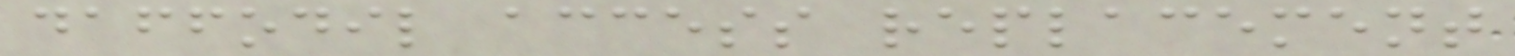daffodil access replacement
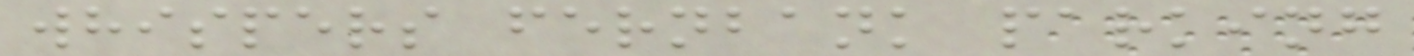whispers fernbank parking
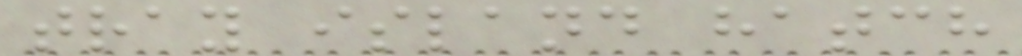tray island hatch
